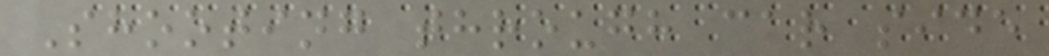Shooting through car side
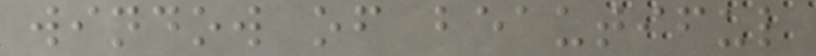window of beautiful
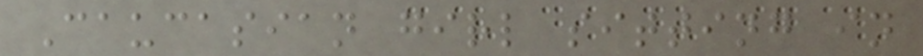Caucasian girl sitting in
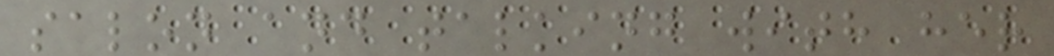salon and talking with her
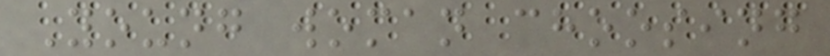Young woman choosing
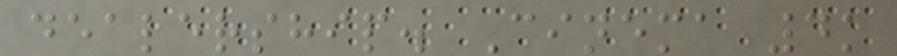dealership. Cinema 4k
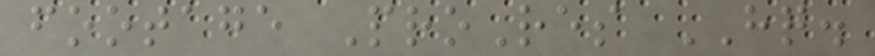footage ProRes HQ.
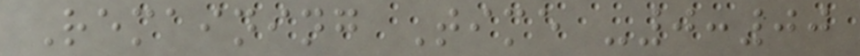Remaining Time -0:00
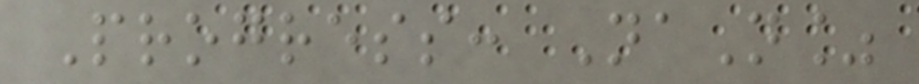Progress: NaN%
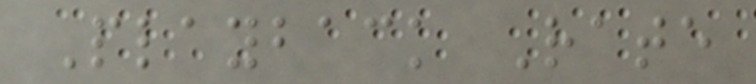Playback Rate
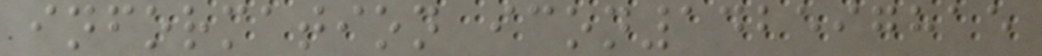information icon142597815
